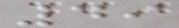49
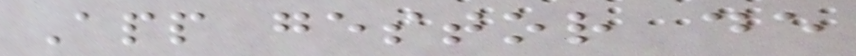App gestor de
